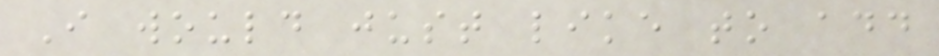I would just like to add
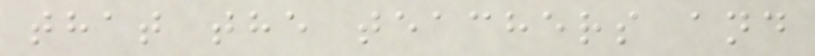that the teachers and
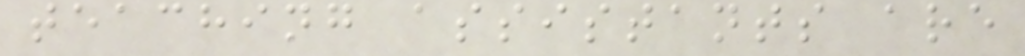teaching assistants are
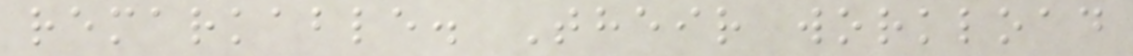remarkable. Their workload
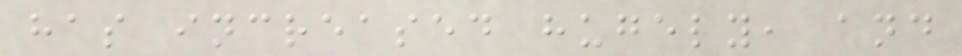has increased hugely, and
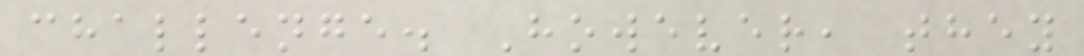challenge. However, they
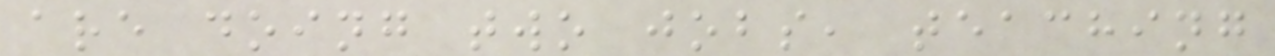are doing two jobs, teaching
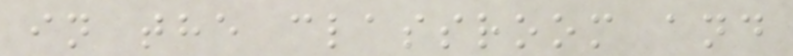in the classroom and
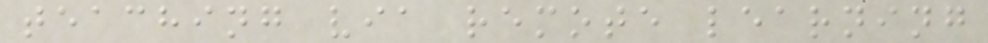teaching via remote learning
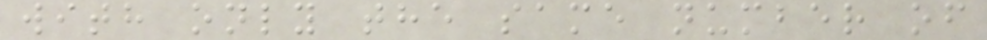with only the same number of
